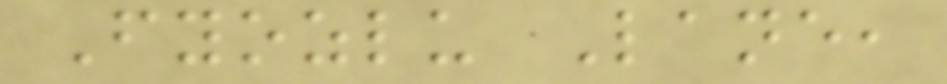Fyozlu Lane,
